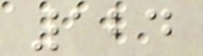124
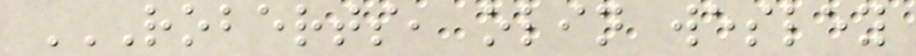ROBERTS, OLIN WESLEY
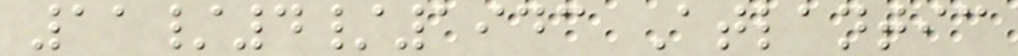11/4/1943 Atlantic
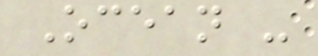Ocean -
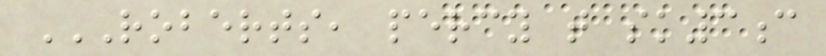ROBERTS, PERCY T SK3C
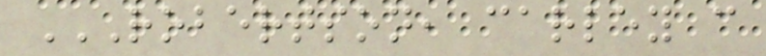ROBERTSON, CARLEY C
